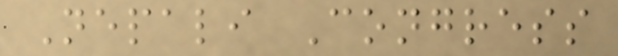Nepali Congress
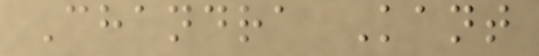Chandra Kant
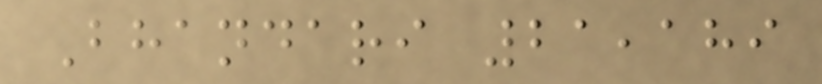Bhandari 21,189
